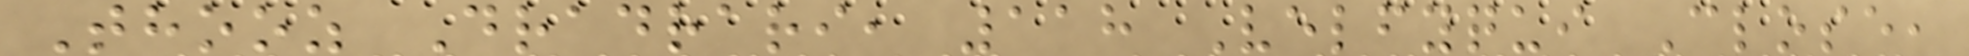Thooz Dradrari, 118 Velfyqui Close,
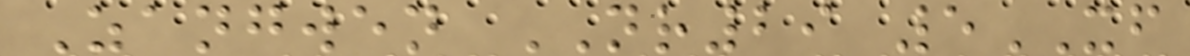Zangwen NR29 5XF
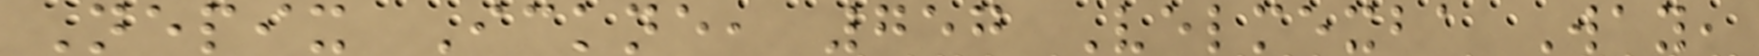Nepix Ickne, 757 Velmexba Way,
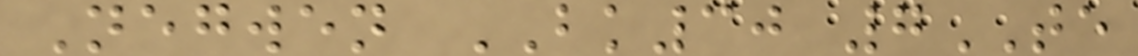Negwen BK30 7TE
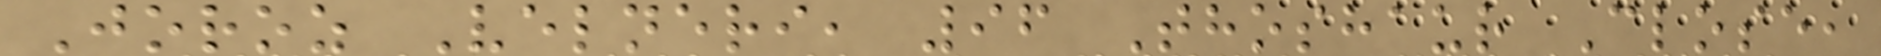Joroz Velneri, 96 Thoshaur Close,
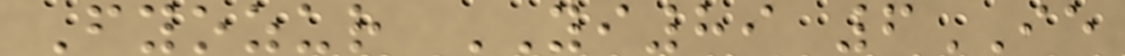Fyozur YI89 6IE
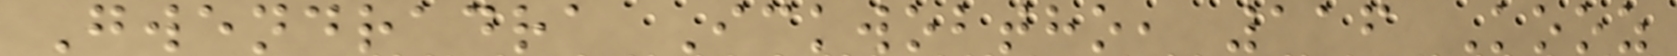Gwendradra Ickwobtho, 116 Kooz
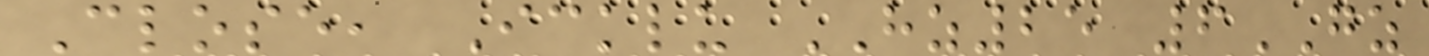Close, Icklu HZ25 6GZ
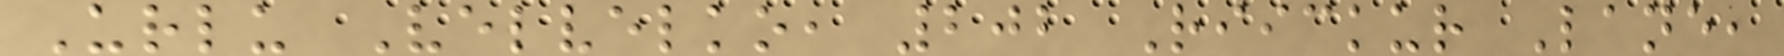Urlu Velvelko, 202 Riickur Lane,
